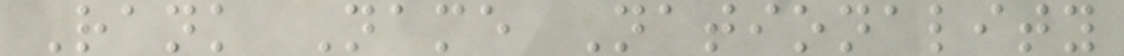Rank Name Nationality
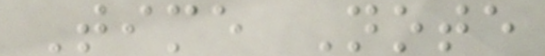Time Note
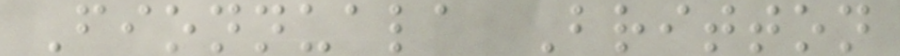Fionnuala Britton
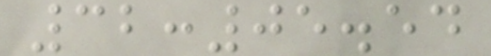32:05.54
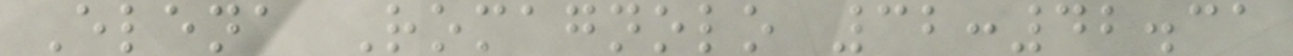Elena Romagnolo 32:42.31
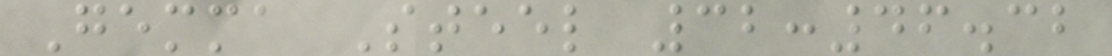Gemma Steel 32:46.32
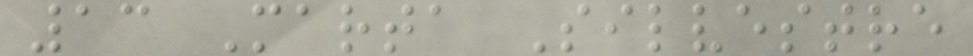13 Marta Silvestre
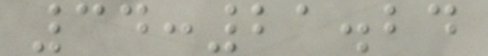34:21.24
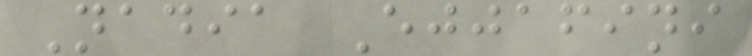Nadia Ejjafini
